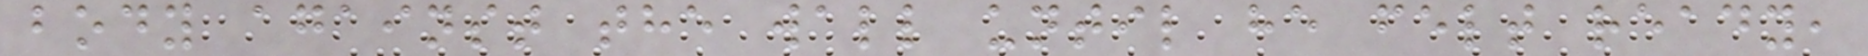body against the wall until he felt ready,
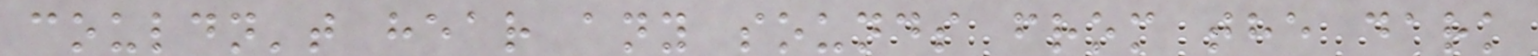couldn't hear any sounds from the dark
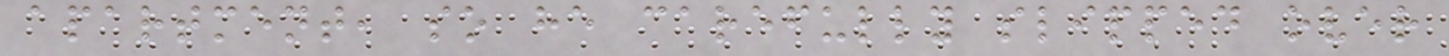apartment, so he carefully slipped over
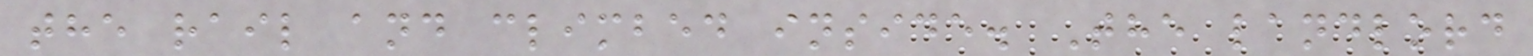the rail and climbed inside. The landlord
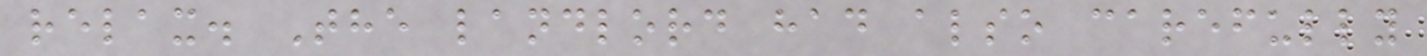relax. The landlord had also carefully
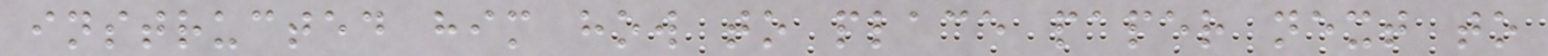instructed him how to place paper next to
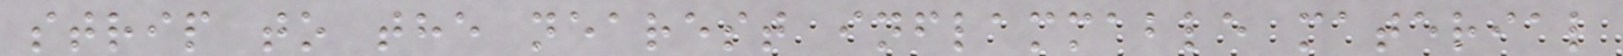strip to the nearest inflammable material
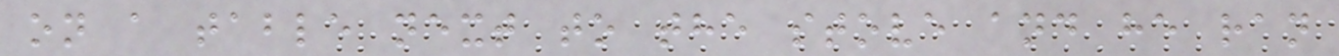on a table next to the stove and he ran
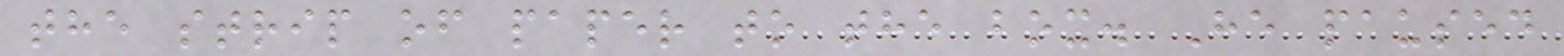the strip of paper to the box. He paused
